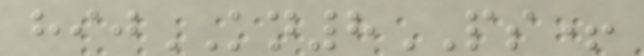hijKN8PS+
